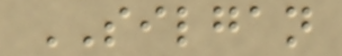SILGAN
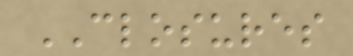CLOSURES
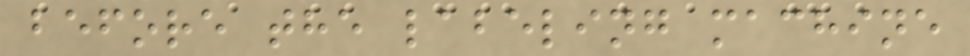before the labeling machine
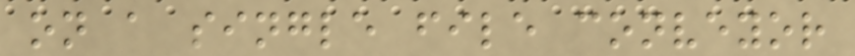on a single file conveyor
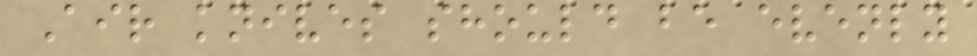Air knives should be evenly
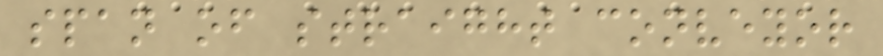span of straight conveyor
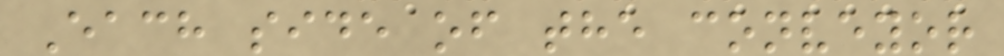Each side of the conveyor
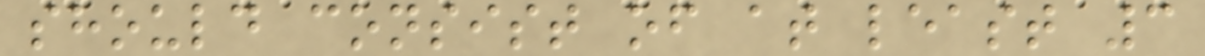should consist of at least 3
